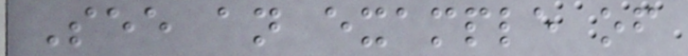See an example of
